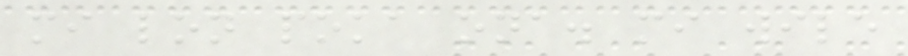mi lon poka ona. mi wile
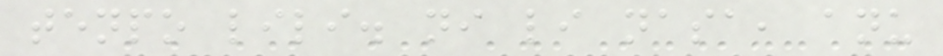tenpo lili. ni li nasa, anu
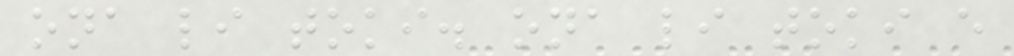ona li toki. ona li toki e
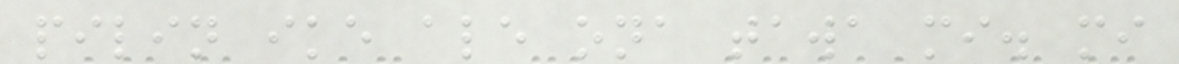pilin ike ale ona tawa mi. mi
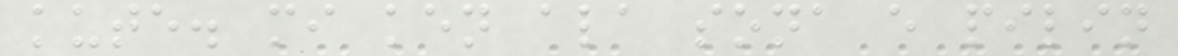kute. mi ken ala sona e pilin
